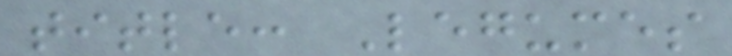title: Legumes
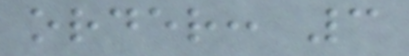order: 3
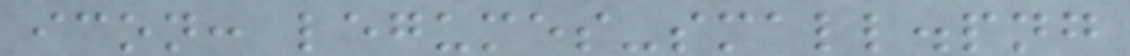icon: legumes-small.png
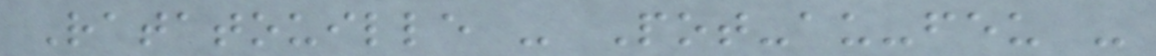Ratatouille - Pot-au-feu -
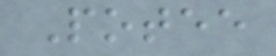Potee
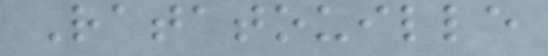Ratatouille
